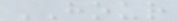HOUR
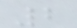2
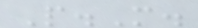P.M.
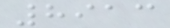8913
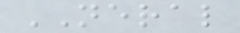NERAL
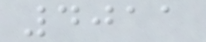4011
